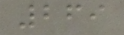269
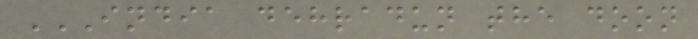INDIA DEHRADUN THE DOON
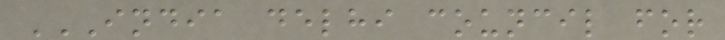INDIA DELHI COUNCIL FOR
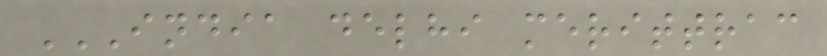INDIA DELHI MERITTRAC
